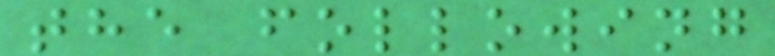the following
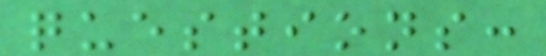questions:
